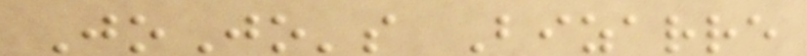JoJo's Bizarre
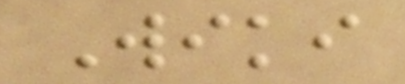Wiki
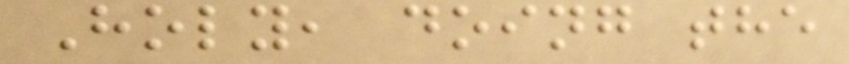Holy, doing the
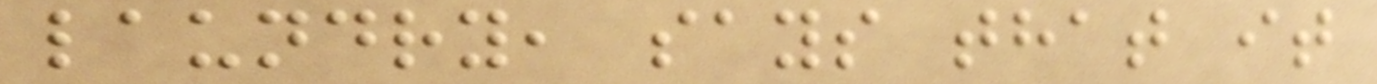laundry, says that it
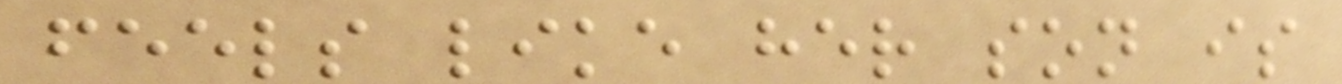feels like her son is
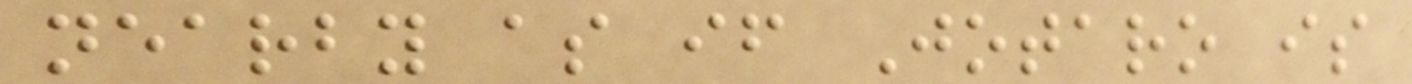nearby as if Jotaro is
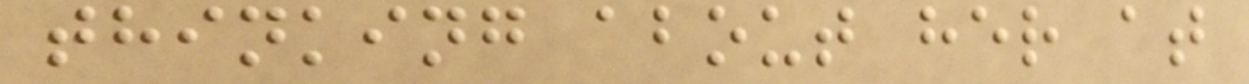thinking about her at
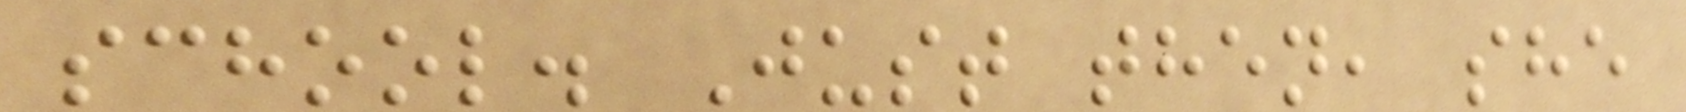school. Just then, she
